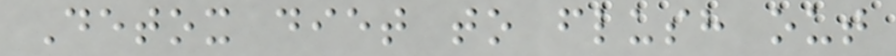Detox diet to flush out
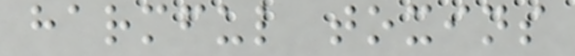harmful toxins
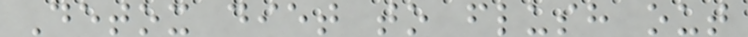Detox diet to flush out
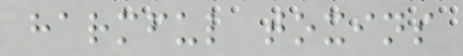harmful toxins
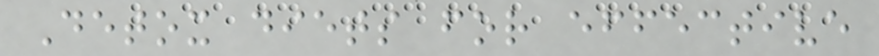Detox diets for effective
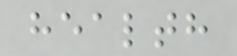health
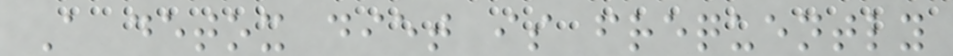A detox diet is frequently
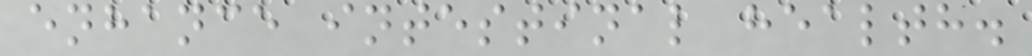enhance intestinal health.
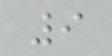9
